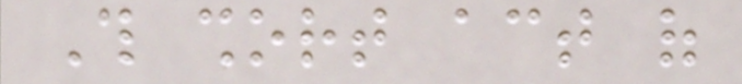This short act of
